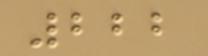222
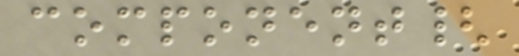component{
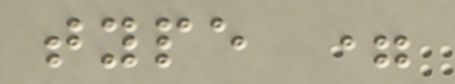type =
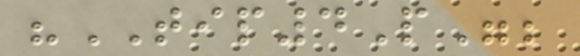"TIP4P";
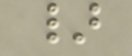}
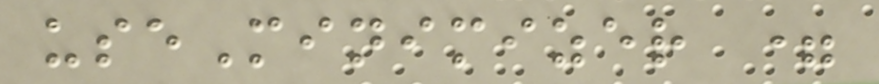useMinimizer =
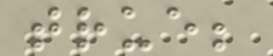true;
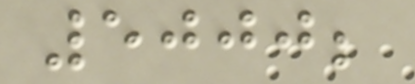5000;
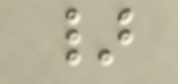}
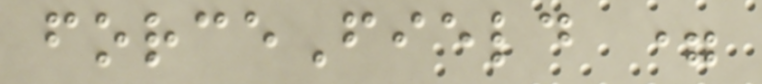forceField =
